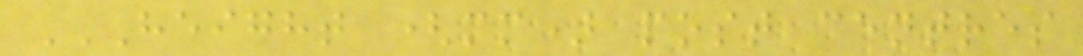HEIGHT (MM) POST CENTRES
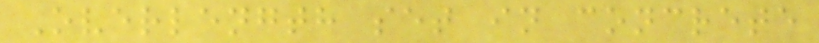Overlength set in concrete
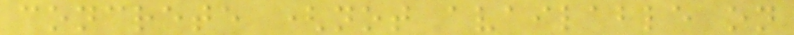concrete (not available on
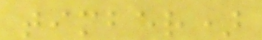timber)
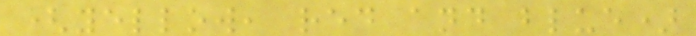(yellow, red and blue)
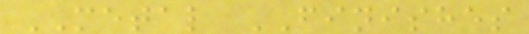METAL FINISHES
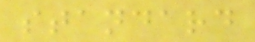standard
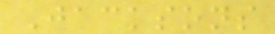Jacksons
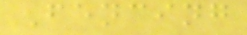Fencing
